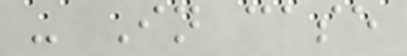- In case
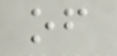of
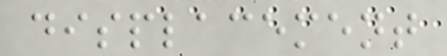displacement
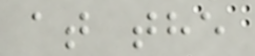at the
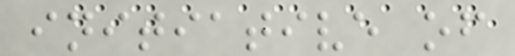initiative of
